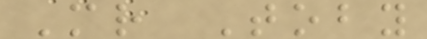Mr Toby
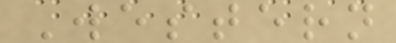Western
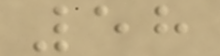58
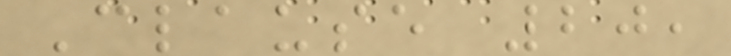Clause 20,
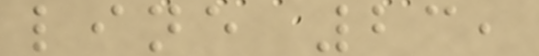line 23,
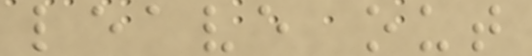leave out
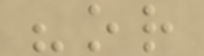"or
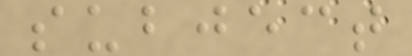subject
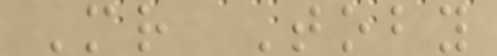Mr Toby
